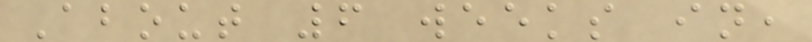About 6 weeks in,
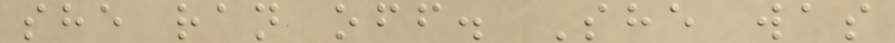she ran off. She was
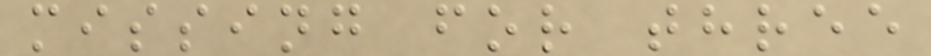missing for three
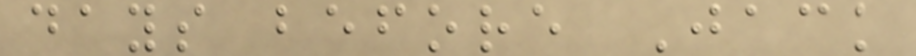days before Jack
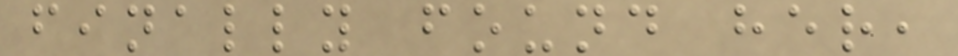finally found her,
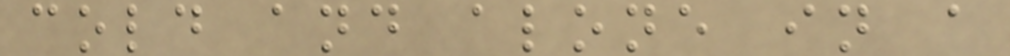cold and alone in a
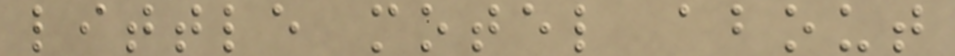little motel about
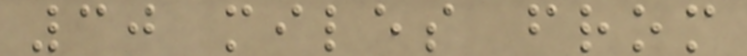30 miles from
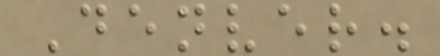Denver.
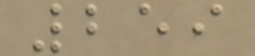259
